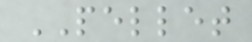PELLET
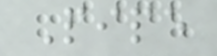Pipe
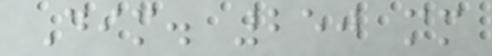Dim. 250 mm
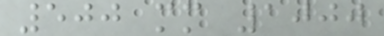500 mm 1000
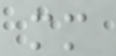mm
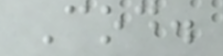Cod.
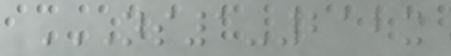NS1-212X
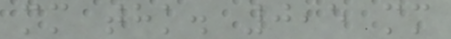mm thk. 0,5 mm
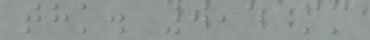thk. 0,5 mm
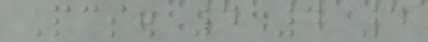Pcs. 4 4 4
